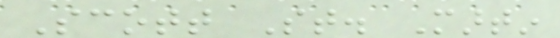Scott St. Martin
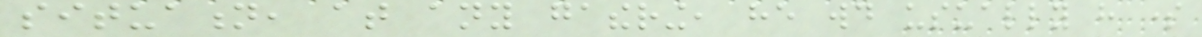situation, at any gathering, he would usually have some
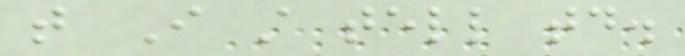that I still tell today.
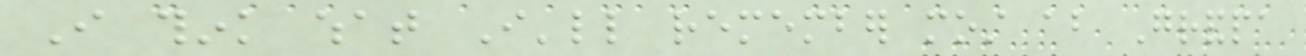I think what I'll remember most about Grandpa
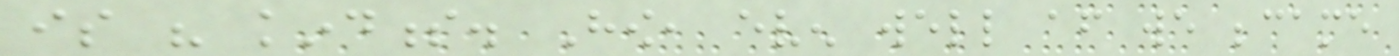is his kindness. How, even well after we became
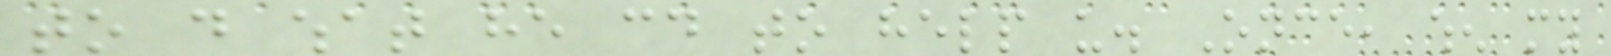to do what he could to help us. Once, when my
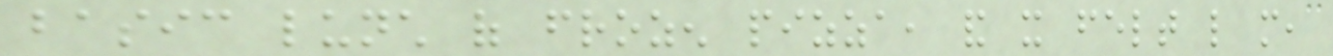basic lunch of frozen pizza, and it felt like more,
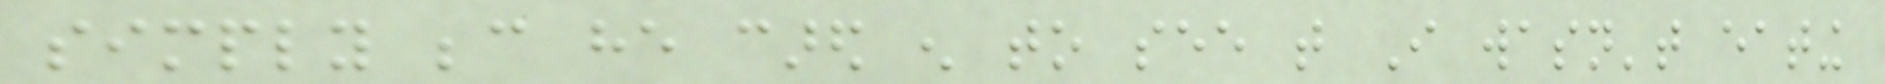simply because he cared enough to see that I wasn't eating
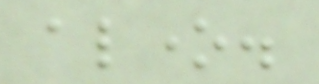alone.
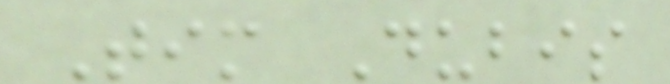Tim Dubis
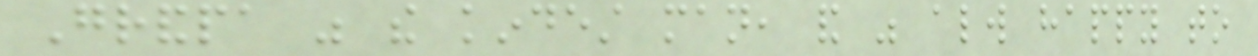Grandpa was the kindest man, and was always happy to
